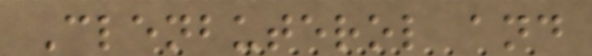Clenbuterol and
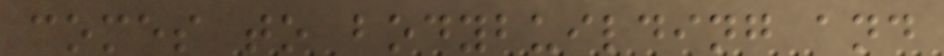comes to bodybuilding and
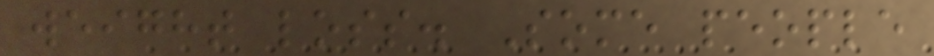weight loss. Some people
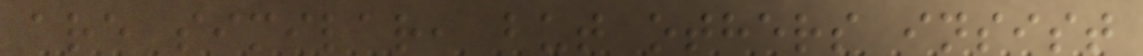are similar, but others insist
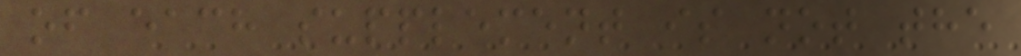of each supplement is not the
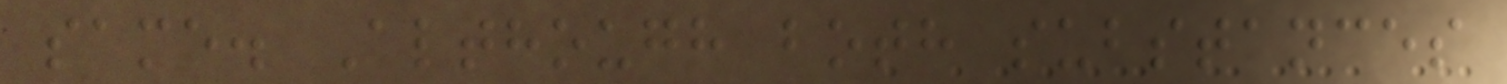same. Although both substances
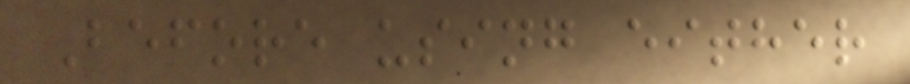Before using either
